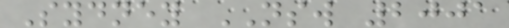Sydney NSW 2001
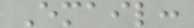Email:
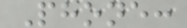Phone:
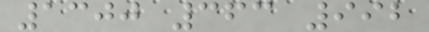1300 363 992
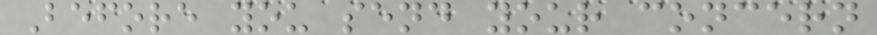Before you send your concern
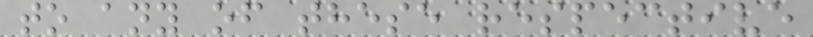to any of these respective
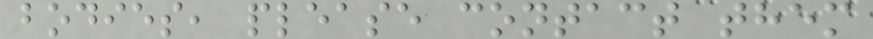bodies, please contact them
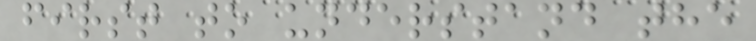first to understand the
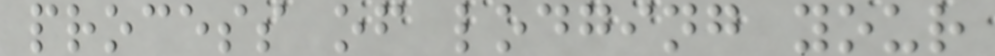process of lodging your
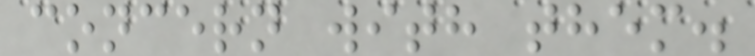concern with them.
